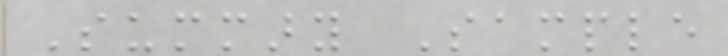Summary Sample
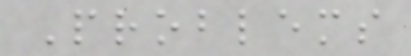Problems
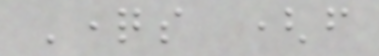Questions (from
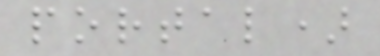portal)
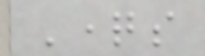Questions
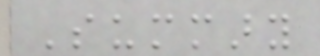Summary
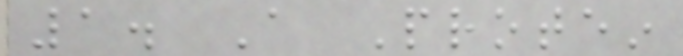1. A Protein
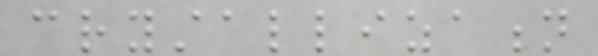crystallization
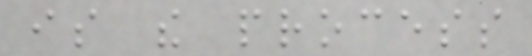is the process
